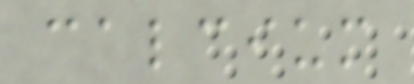calcium
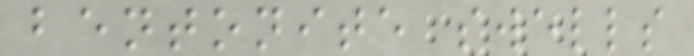bentonite swells
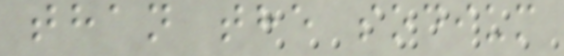than the sodium
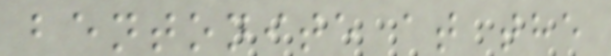bentonite at the
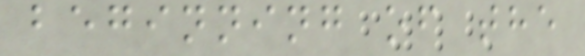beginning of the
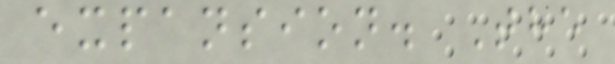expansion. The
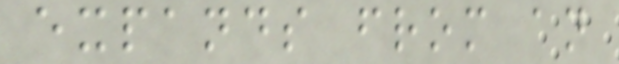expands from an
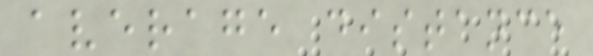average distance
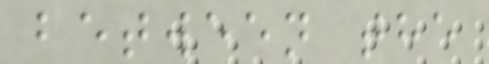between the
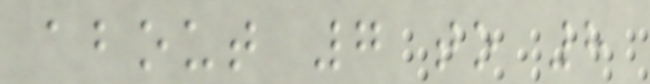about 7 to 8
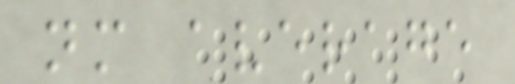nm average
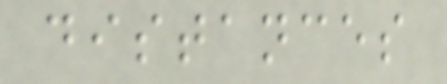distances
